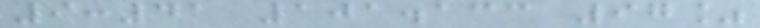9:41 101.133 97%
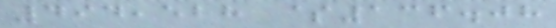494,528 $136.08
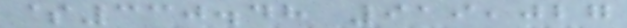$330.48 919,027
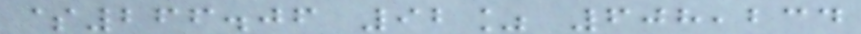$266.06 92% 608,234
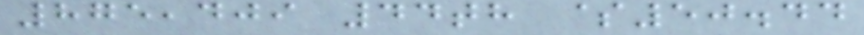875,409 44th $50.44
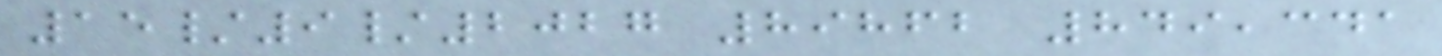15/9/2027 89862 849,341
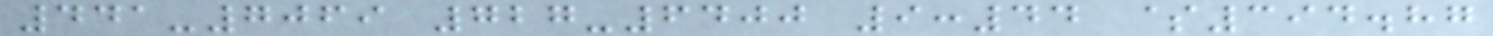441-7069 727-6400 9:44 $394.87
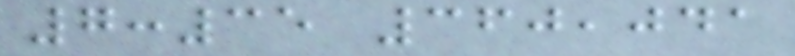7:35 360,041
